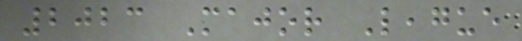2023 Major League
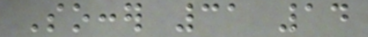Soccer 31 14
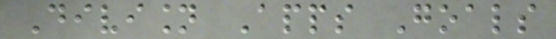Division Apps Goals
